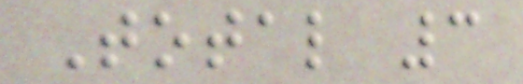Total 3
